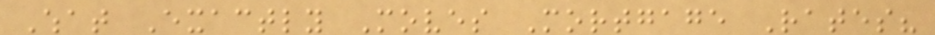What Exactly Moves Mortgage Rates?
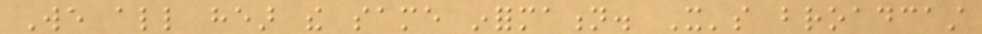We all hear the same information. It's broadcast
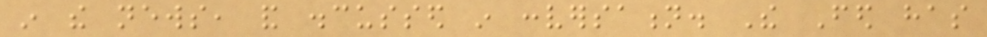in the news, and discussed in conversation. The Fed has
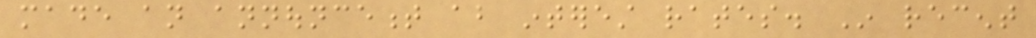made an announcement about interest rates. In recent
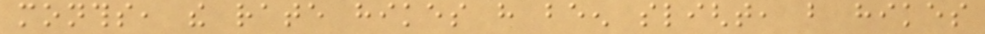months, the rate hikes have been slight, but hikes
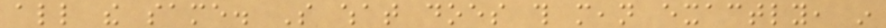all the same. So what does this mean exactly, in
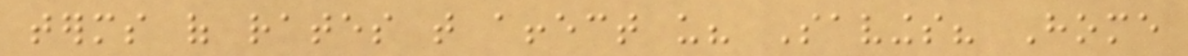terms of rates that affect us? Savings? Home
